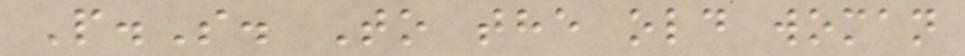P.S. To the old woman
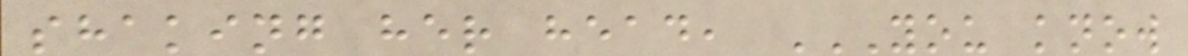shaking her head, YOU KNOW
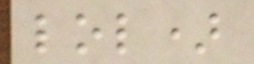lol)
